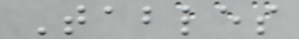Tables
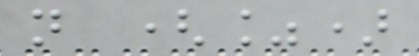n (%)
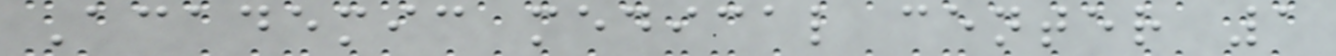Academic medical center 1
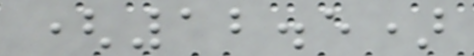(12.5)
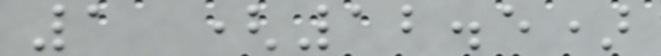1 (12.5)
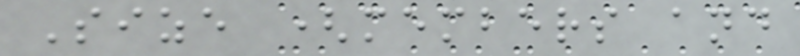Size (members and
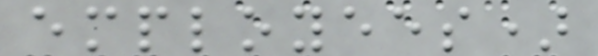employees)
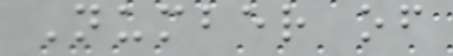Number of
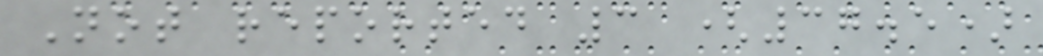Not reported 3 (37.5)
